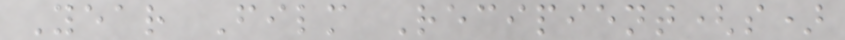Year Film Recipient(s)
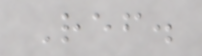Ref.
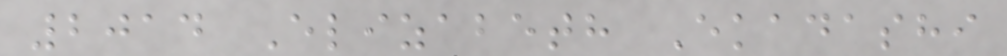2014 Elizabeth Ekadashi
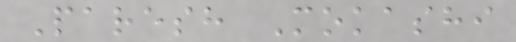Paresh Mokashi
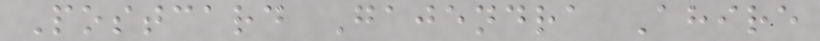Postcard Gajendra Ahire
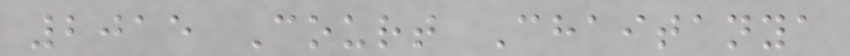2015 Court Chaitanya
